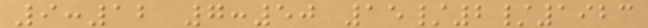9:12 7:50 15/2/1923
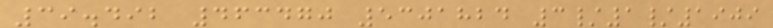39.492 463470 5301824 3/1/1909
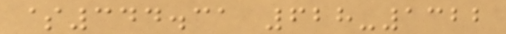$344.31 628-1322
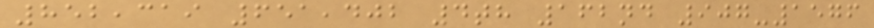852,319 651,402 4th 162nd 907-1576
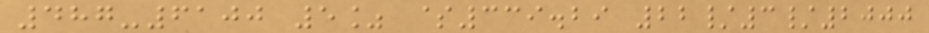487-6100 5% $339.29 22/3/2000
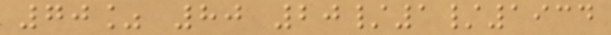70% 80 20/1/1934
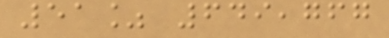51% 649,767
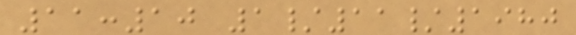11:10 1/11/1980
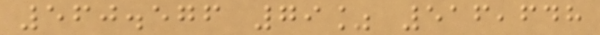560.576 79% 516,648
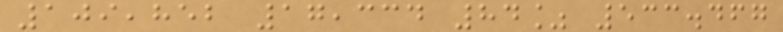109,852 17,334 84% 533.467
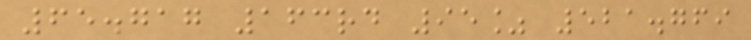65.717 163rd 95% 521.769
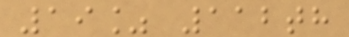19% 112th
